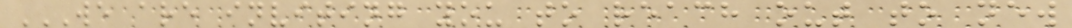WE ARE INVITING YOU TO REACH OUT TO NEW
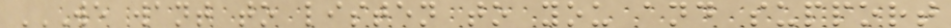WE WANT TO LISTEN TO YOU AND SUPPORT
